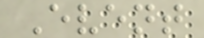Event
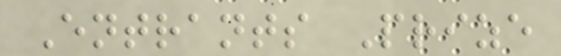Entrants Prize
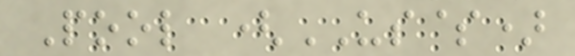Pool (US$)
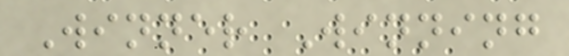Winner Winning
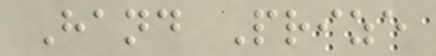Hand Prize
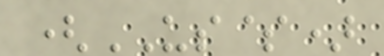(US$)
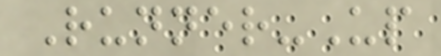Runner-Up
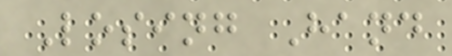Losing Hand
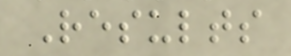Results
